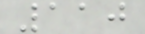110
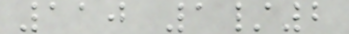110 1/2
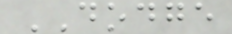DODGE
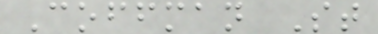Coffman St
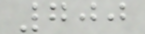700
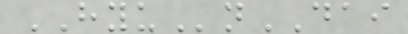HYUnDAI
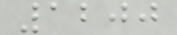1200
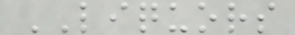LIQUORS
